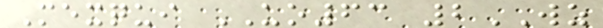Mexqui UO63 2WZ
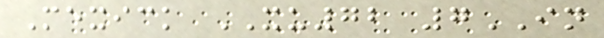Mexick XU72 7IN
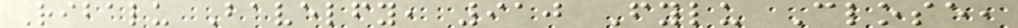Ribalu Bavelfy, 910 Fylu Close,
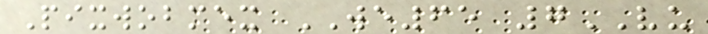Pixwobmex WE65 7VU
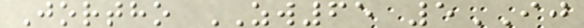Jortho ZW65 5IJ
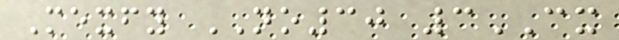Mexfy NO30 3CX
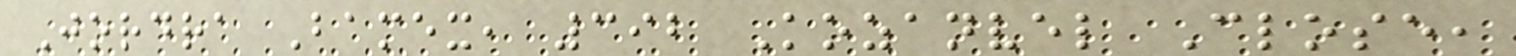Jordra Bamex, 392 Kozanvel Close,
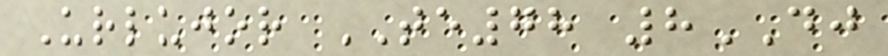Urlujor TE78 8DJ
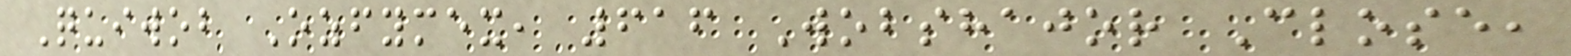Quiwob Ozfymex, 616 Wobshajor Close,
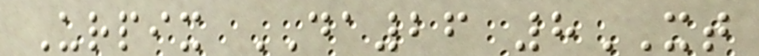Urpix DA26 8XT
